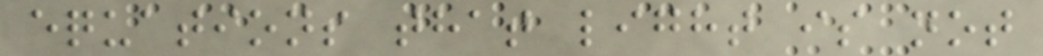equations that light is not
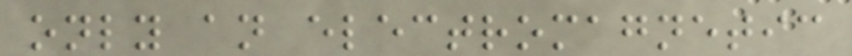only an electromagnetic
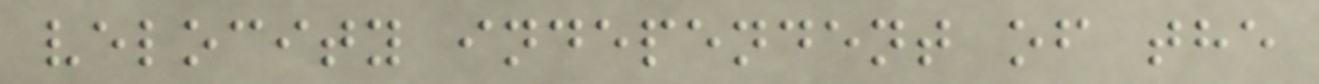velocity independent of the
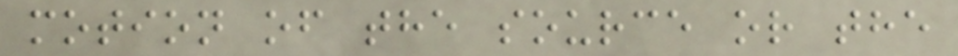motion of the source or the
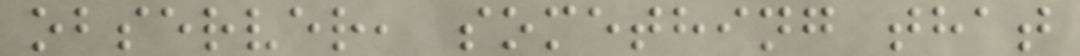observer, something that
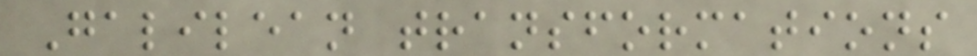Galilean transformations
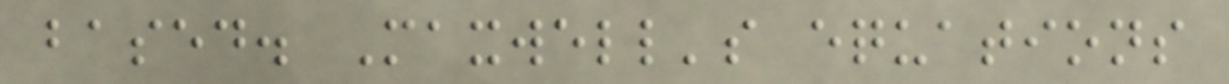based. Maxwell's equations
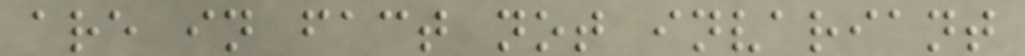are in fact not invariant
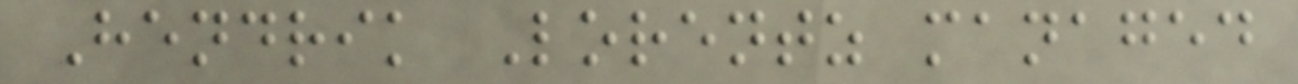Hendrik Lorentz managed
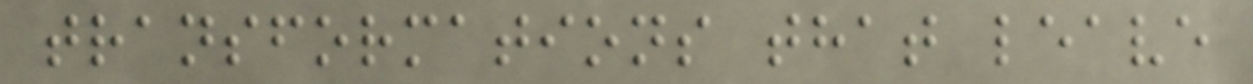transformations that leave
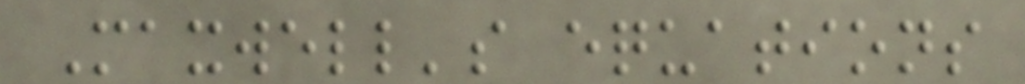Maxwell's equations
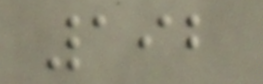192
